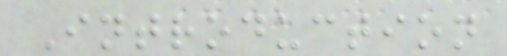Introduction
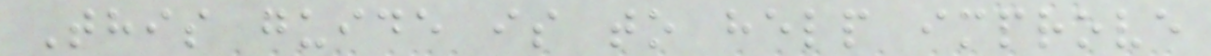This guide is to help improve
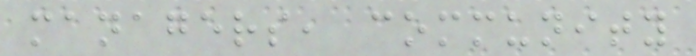managers, community
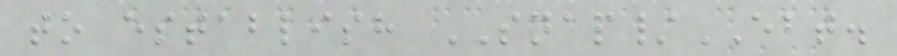to establish SNAP/EBT.
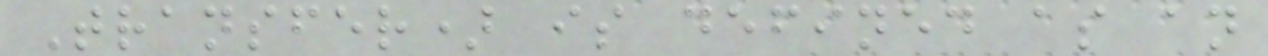Transfer) is defined as an
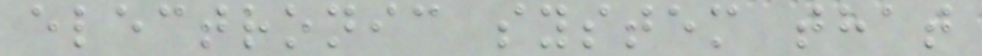electronic system that
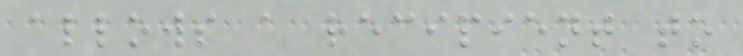allows a recipient to
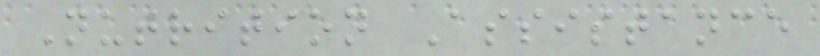Nutrition Assistance
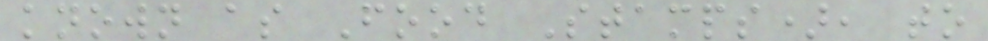known as Food Stamps), to
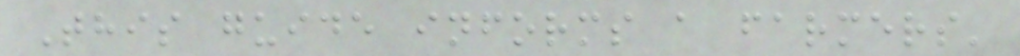This guide informs a farmers'
